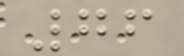76
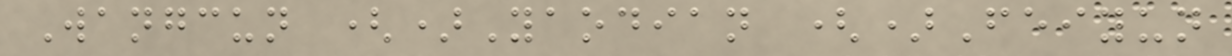Wangcun ()Yaodian ()Feiyun
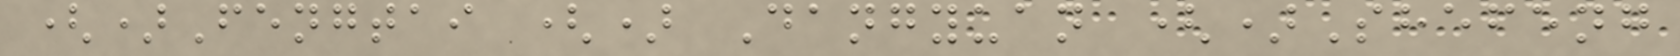()Fengtai () Dangyuan ()Shefeng
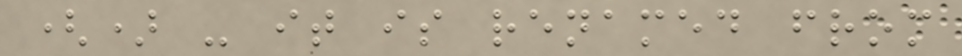() - it is renamed from
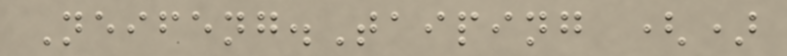Neifeng.Taiping ()
